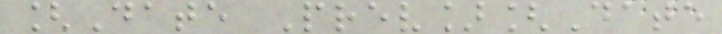[Date Prev][Date
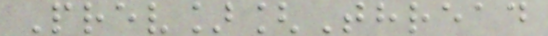Prev][Thread
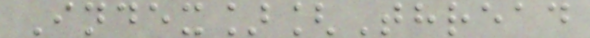Index][Thread
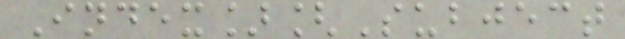Index][Subject
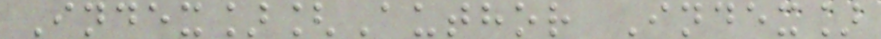Index][Author Index]
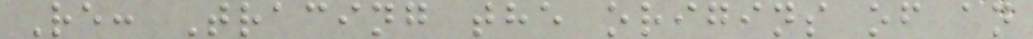Re: Tracing the origins of an
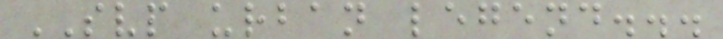SVP urban legend...
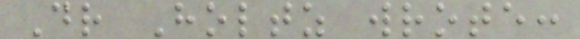Dr Holtz wrote:
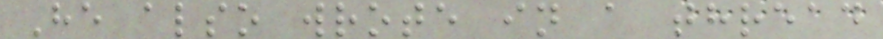He also wrote in a thread
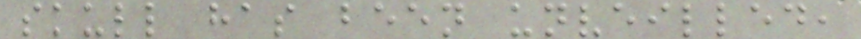skull has been unveilled,
